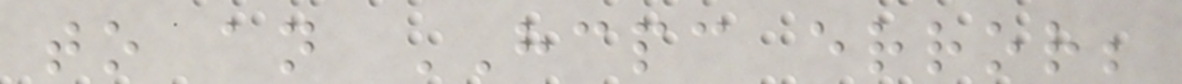to an HCPC error;
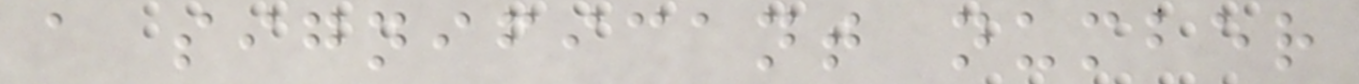a significant number
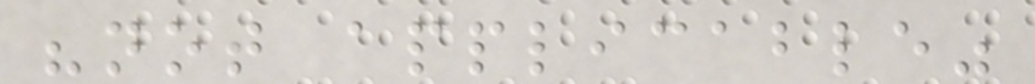"not applicable"
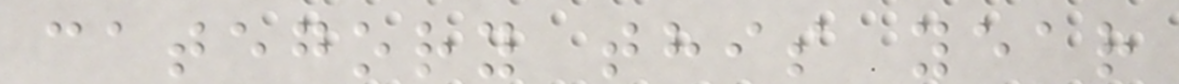category this year
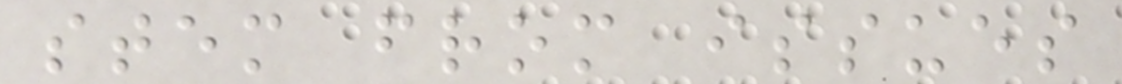stem from issues
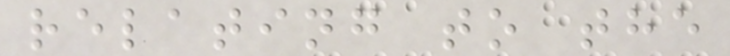relating to the
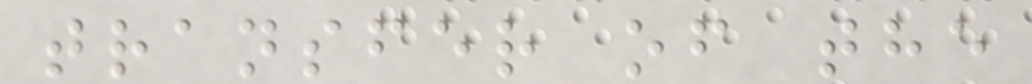transfer of the
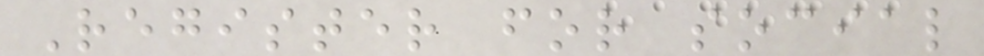Register for social
